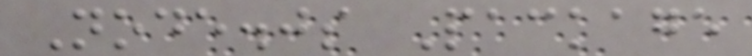Node.js Package
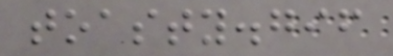toasty.gif
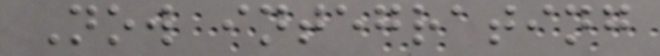Now integrating
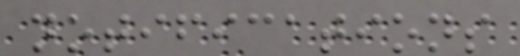notifications
